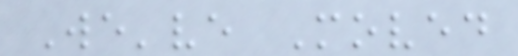We've Moved
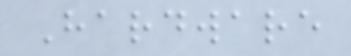Hardware
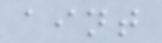aint
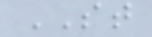ST
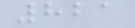821
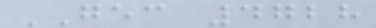GEC 4728
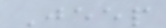Jeep
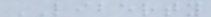LIBERTY
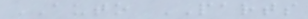AUTO PARTS
